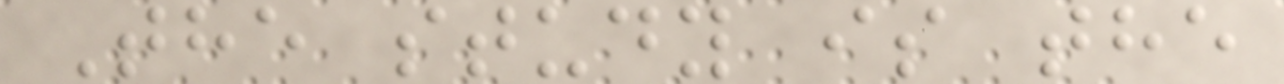The study is the
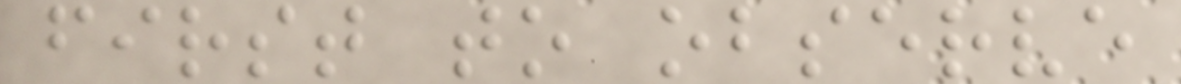first to observe
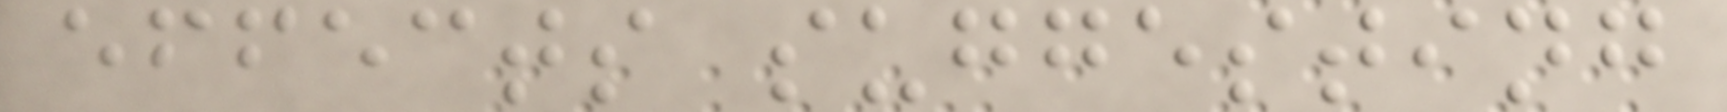effects suggesting
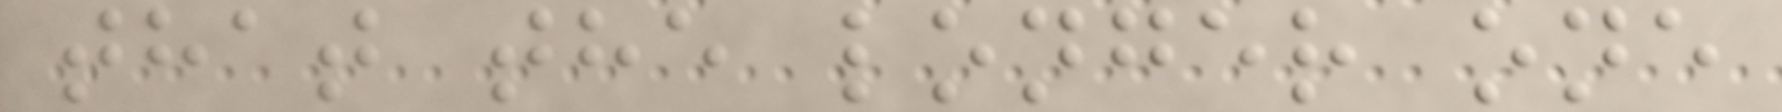that the longer one
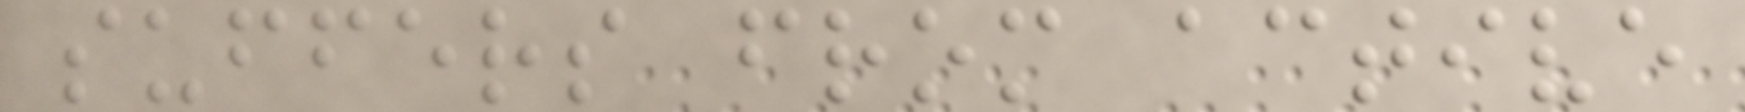suffers from active
